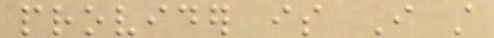provider is I still
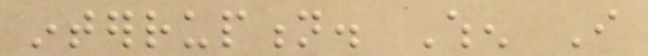interruption. When I
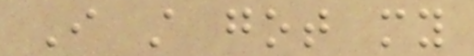I still got my
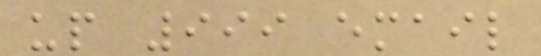up 999 email
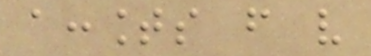accounts from very
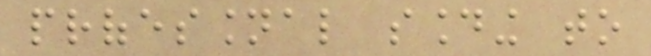professional sounding to
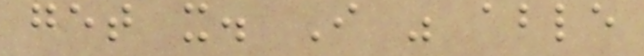get it. I was able
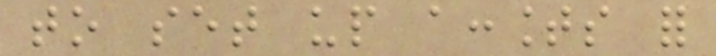to set up accounts for
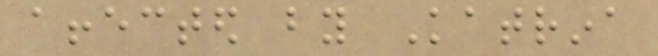affected by Katrina
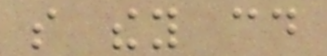so they could
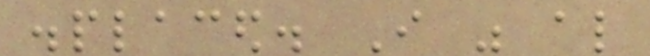displaced. I was also
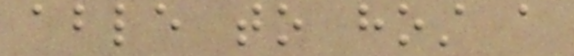able to host a
